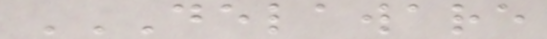DELAWARE
